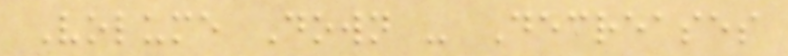Volume Down - Decreases
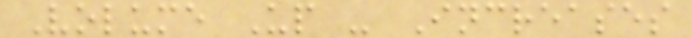Volume Up - Increases
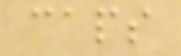caps
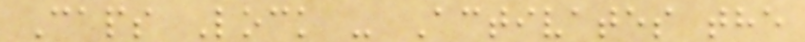Caps Lock - Activates the
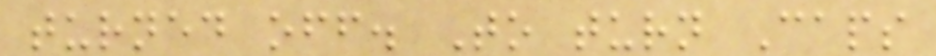turned off. To turn Caps
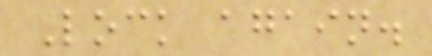Lock again.
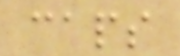caps
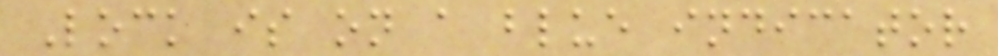Lock is on a blue indicator
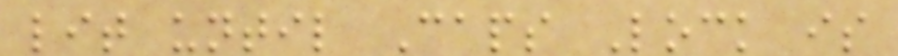lit until Caps Lock is
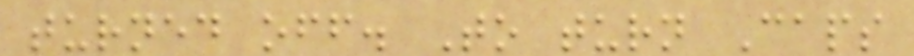turned off. To turn Caps
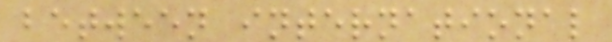between international
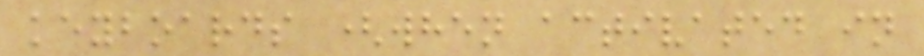keyboards (when activated in
